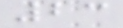23
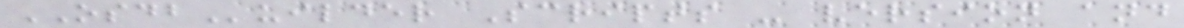OSDBuilder Scripts - version and
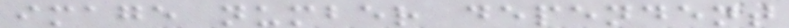image number dependent
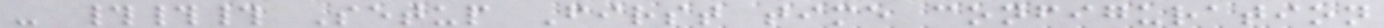- ### Setup First time configuration
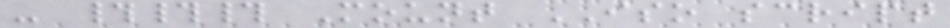- ### Mount ISO script
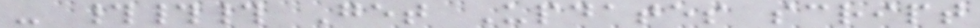- ### Get Updates script
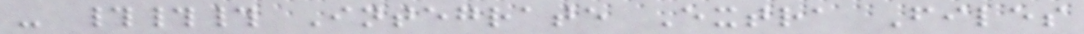- ### Integrate Extra Files
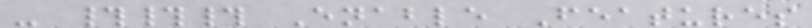- ### Enable Features
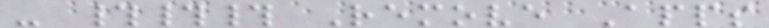- ### Remove Apps
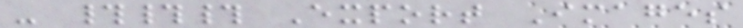- ### Export Images
